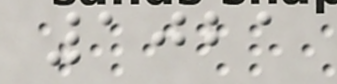1021
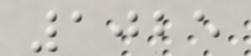1025
